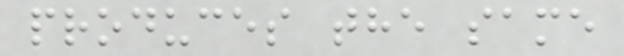produces the same
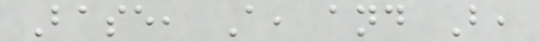Base, A, and B,
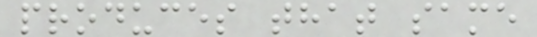produces that same
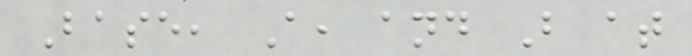Base, A, and B at
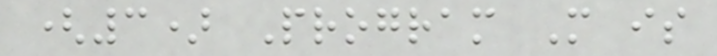(3) Program M is
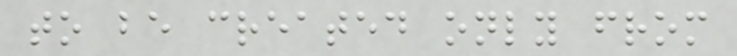to be created only from
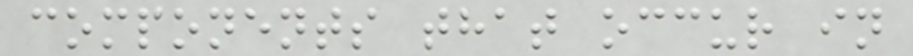components that occur in
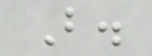B.
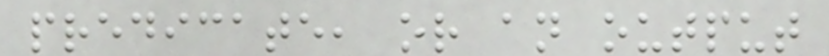predicate, or an output
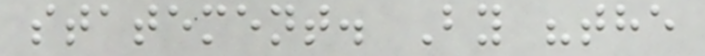statement. By "the
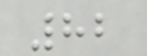82
